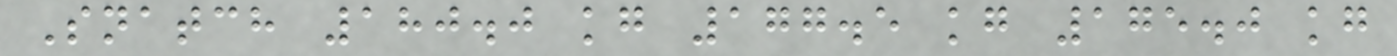Snatch 180.0 kg 177.5 kg 175.0 kg
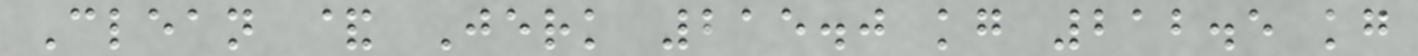Clean & Jerk 215.0 kg 212.5 kg
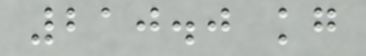210.0 kg
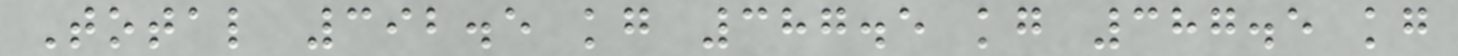Total 392.5 kg 387.5 kg 387.5 kg
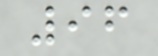96
